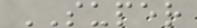SUPER
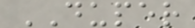DUPER
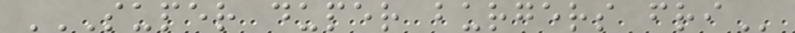SUPER DUPER BURGERS FRI
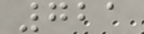721
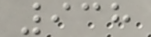938
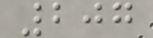207
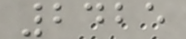2425
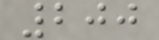200
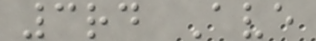3rd Ave
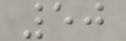50
